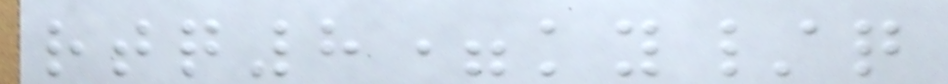rtq8=ky/q
